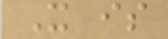It is
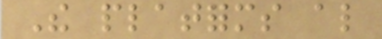The platforms also
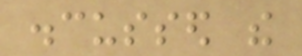discussed the
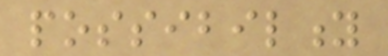possibility
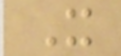It
